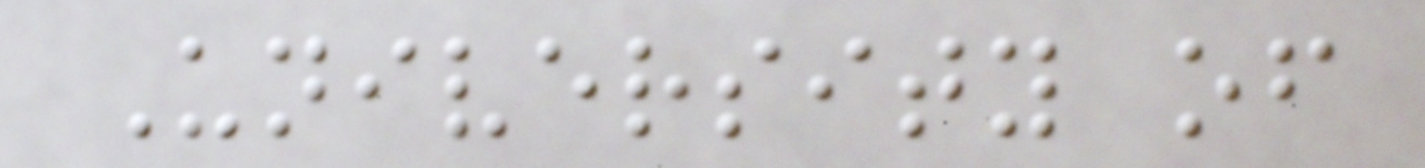University of
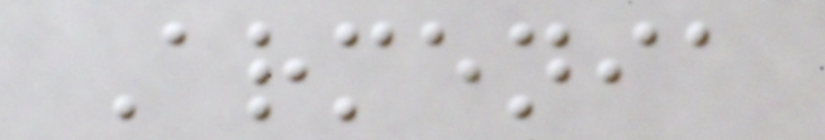Armenia
